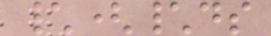\(\ds
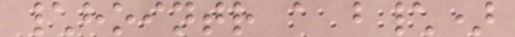\hointr a b\)
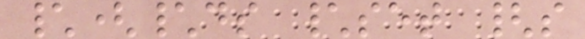\(\ds \set {s
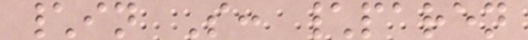\in S: \paren
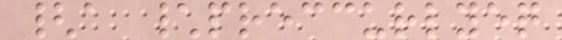{a \preccurlyeq
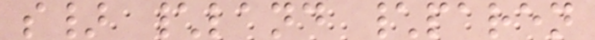s} \land \paren
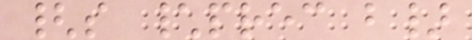{s \prec b}
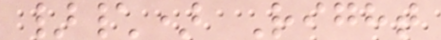}\) Right
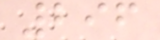296
